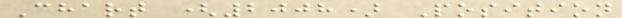Chart (2008) Position
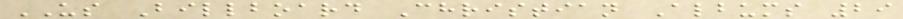US Billboard Christian Albums 29
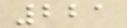221
